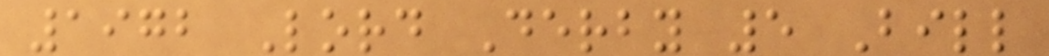1972 Lord Derby 5 Bill
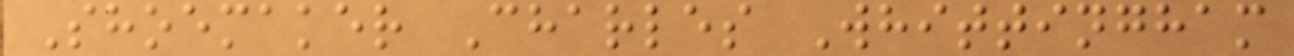Shoemaker Charles Whittingham
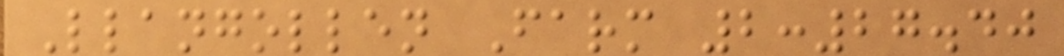Llangollen Farm 2:27.40
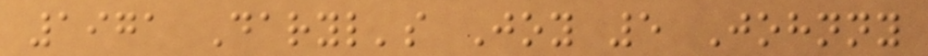1971 Daryl's Joy 5 Johnny
